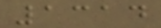1314
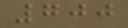700
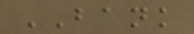BANK
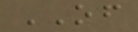OF
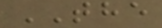THE
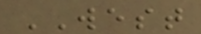WEST
